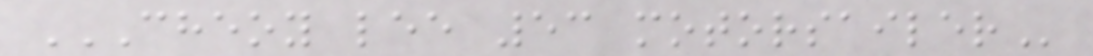CHEOY LEE 53 MOTORSAILER
